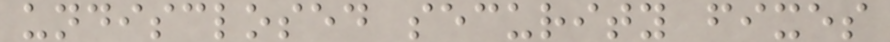undisclosed security fixes
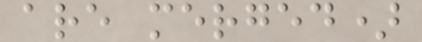are merged)
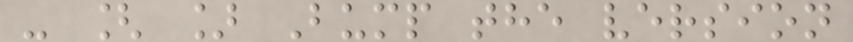- [ ] Bump the version
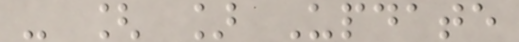- [ ] Update
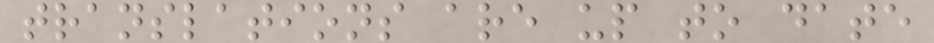translations are up to date
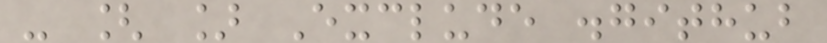- [ ] Exclude .github
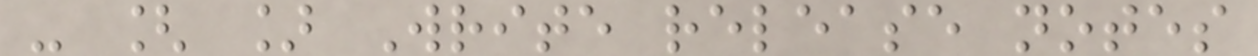- [ ] Write release notes
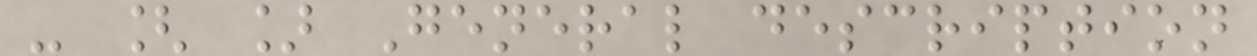- [ ] General description
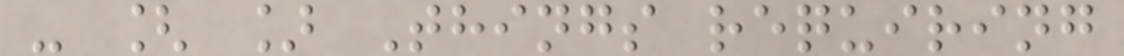- [ ] Things requiring
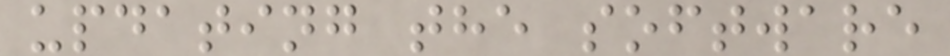updating the software
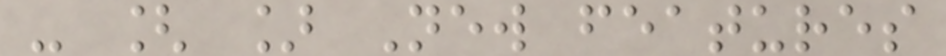- [ ] New features
